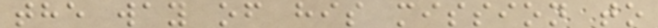the way of his mission to
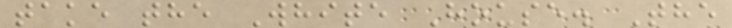take the White House. The
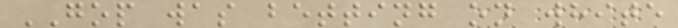GOP was betting on white
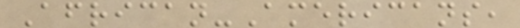African-Americans,
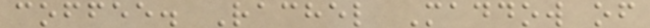coffee. Rachel Maddow of
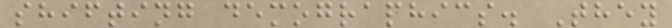shifting demographics. They
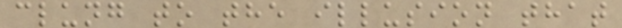clung to the illusion that
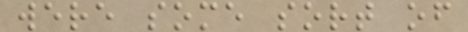were some sort of
